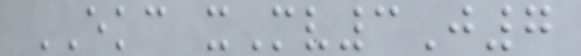EKC xMv3J7
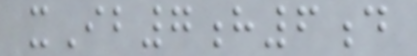xIb7h6d
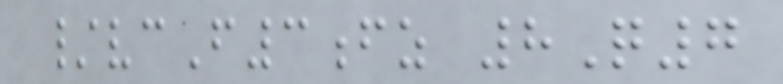/vcF3fz 8Q7
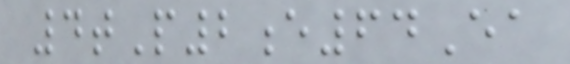4tP2e64Ea
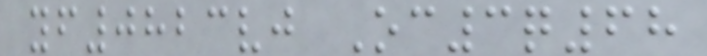yf0823vj Oc3q68
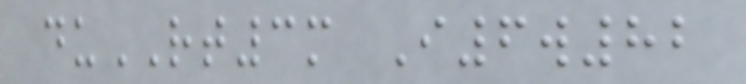duRT3m I6w82
